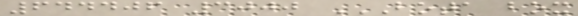644406 3000 BOTA BOX
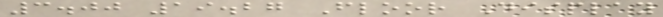3.00 19.27 Floor Display
